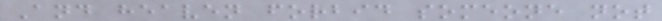And heaven forbid someone not
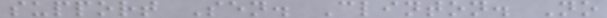support Sen. Clinton. No
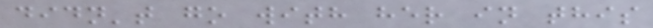didn't go with her in this
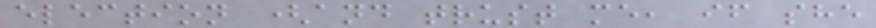election (and trust me, if she
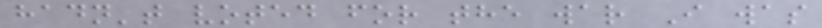hadn't voted for the war I was
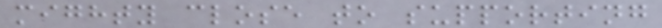mighty close to supporting
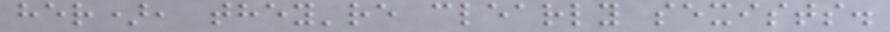her), they're clearly sexists.
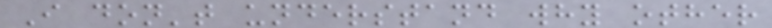I don't understand why other
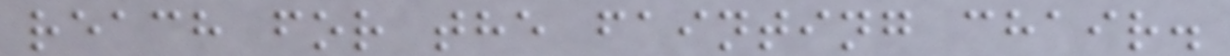reach for the fainting chair.
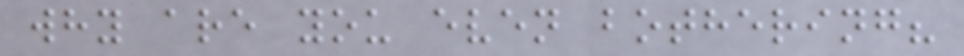why are you even bothering?
